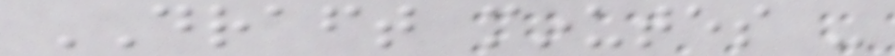DRAFT minutes -
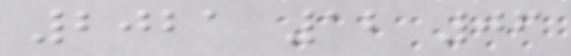2021 12 06
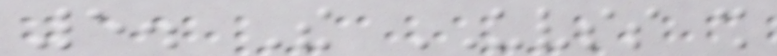5. The UVSS shall
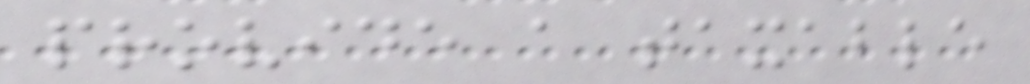provide a taxable
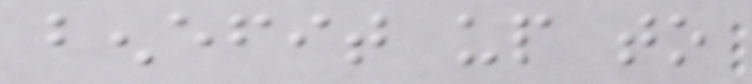benefit up to
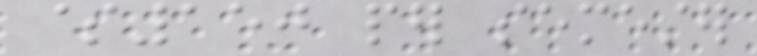$150 per semester
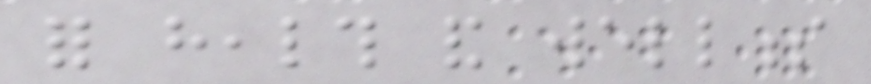for health and wellness
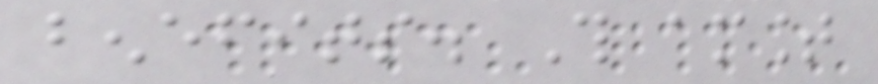benefits. This amount
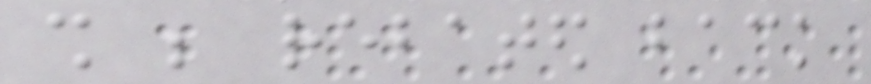shall be rebated back
